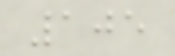105
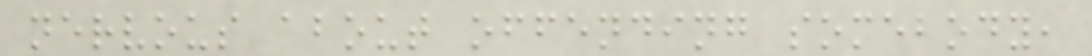nervous about offending somebody,
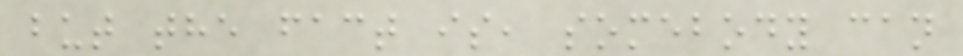but the fact is, somebody can
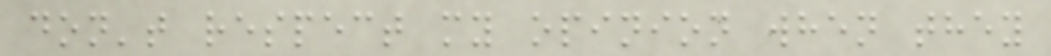don't respect my opinion when they
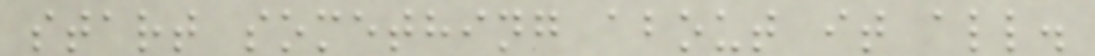start something about it all.
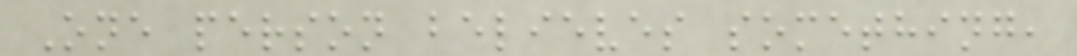One person believes something,
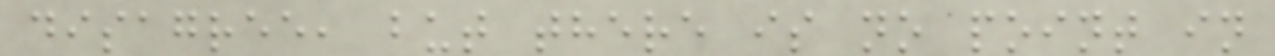disagree, but there is no point in
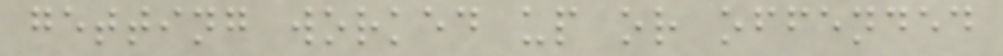getting worked up or offended
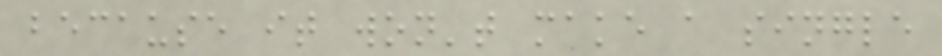because it won't make a single
